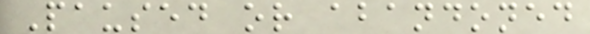Paused or abandoned
